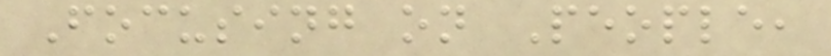Focusing on People,
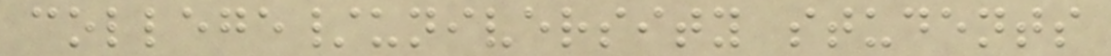college/university students
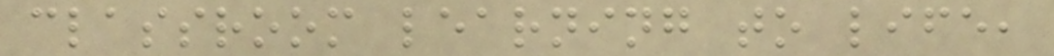classroom learning to life,
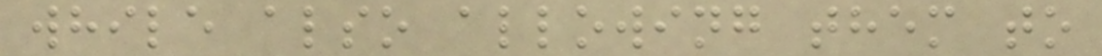while also allowing them to
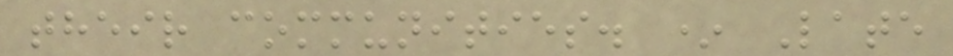their communities. * Late
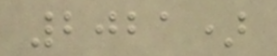2021)
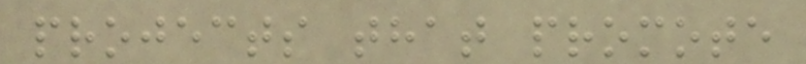projects that promote
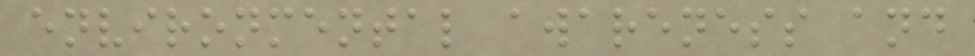environmental awareness and
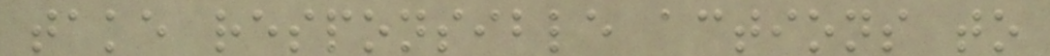take responsible actions to
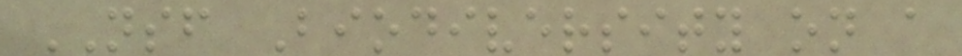NSF Biodiversity on a
